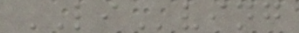LIving
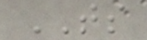TS
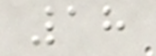18
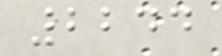2244
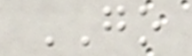GO
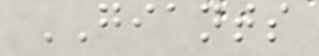GIANTS
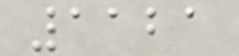1121
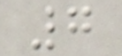7
